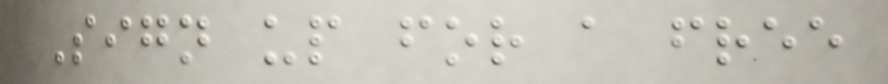Sign up for a free
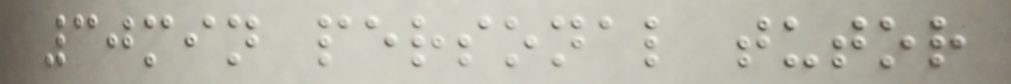30min personal tutor
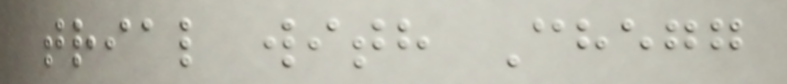trial with Chegg
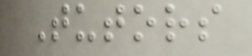Tutors
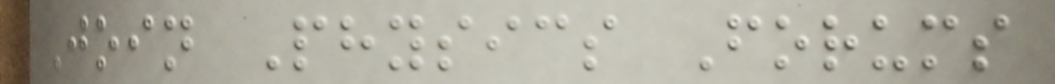Join Physics Forums
